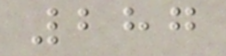287
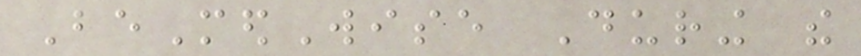BeMedWise During the
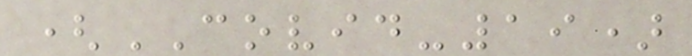(COVID-19)
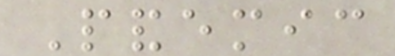Pandemic
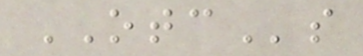OTCs
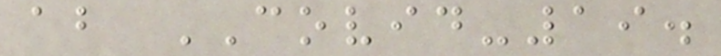about COVID-19.
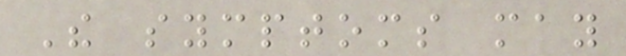The symptoms may
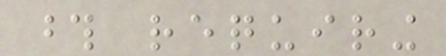those requiring
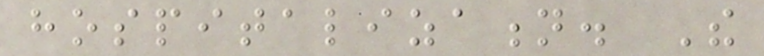hospitalization. The
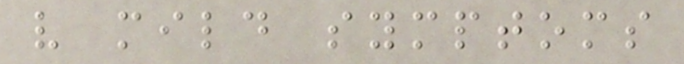very mild symptoms
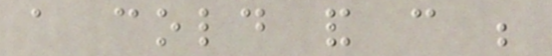a cold and can be
